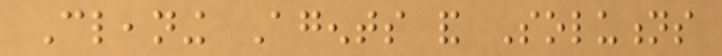Cleaning Agents and Solutions
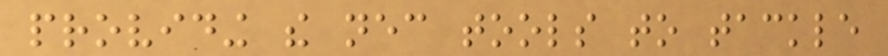providing the necessary tools to tackle
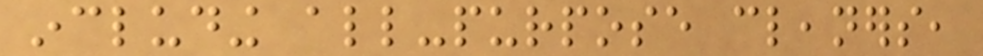including all-purpose cleaners,
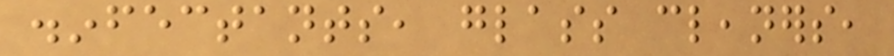disinfectants, glass cleaners,
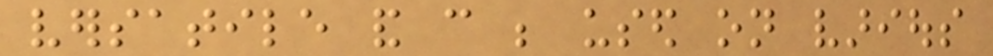versatile and can be used on various
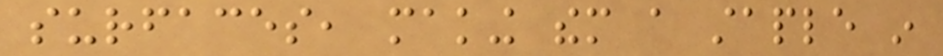surfaces, making them a staple in
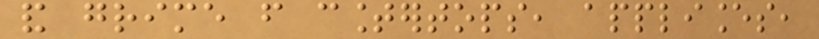and grime from countertops, appliances,
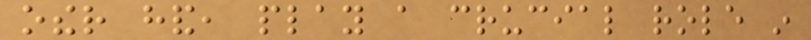other hand, play a crucial role in
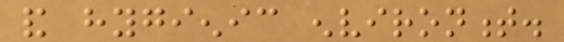and hygienic environment.
